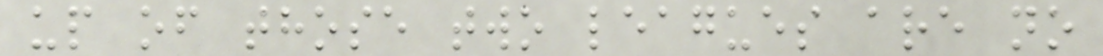up of those two leagues are no
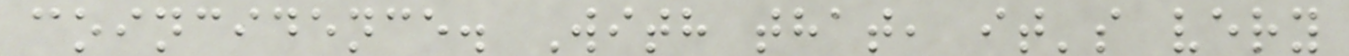coincidence. With that, it's very
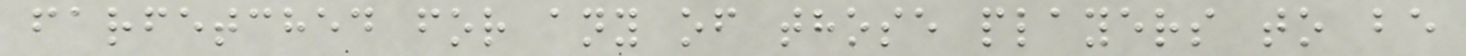farfetched for any of those players to be
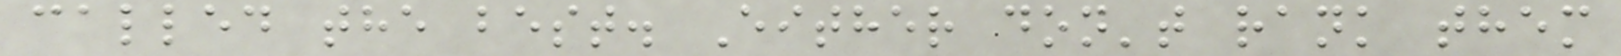called the best. Either don't rank them
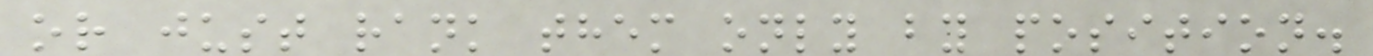or just rank them only by position.
